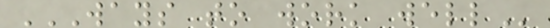WAYS TO WORK WELL
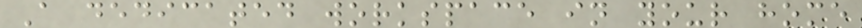A dedicated workspace in your home
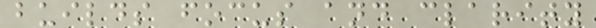builds focus and clarity
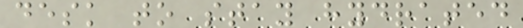desk to stay hydrated
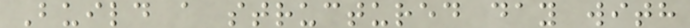Build a structured day with
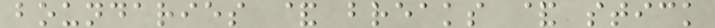boundaries & breaks & stick
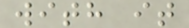with it
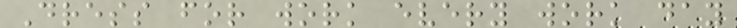Dress for work every work day
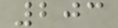203
